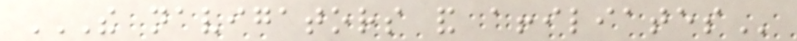THE NAVIGATORS AND AFFILIATES
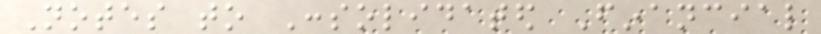Notes to Consolidated Financial
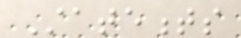Statements
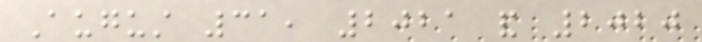August 31, 2021 and 2020
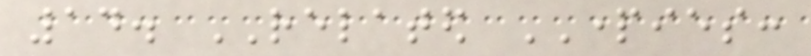14. RELATED PARTIES:
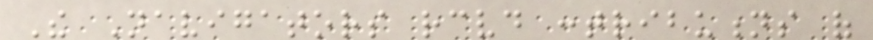The Navigators received contributions of
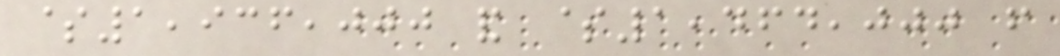$1,936,000 and $1,464,000 from
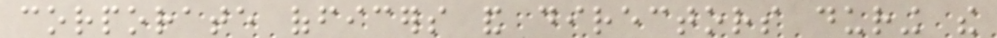corporate officers and directors during the
